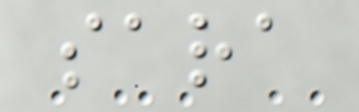sara
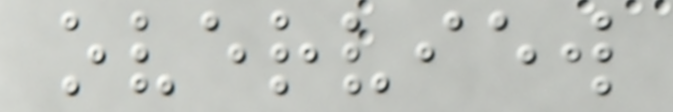overview
